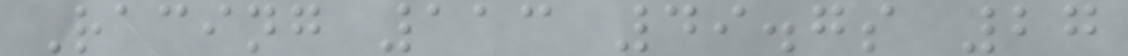Racing 113 49.7s 27
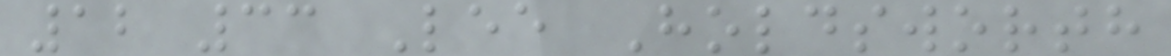12 33 Lee Holdsworth
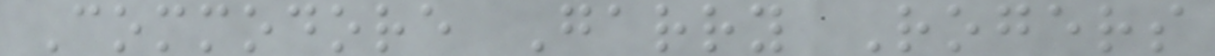Commodore Garry Rogers
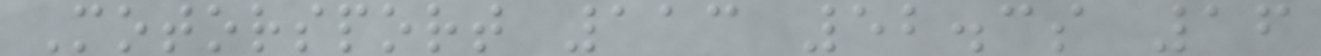Motorsport 113 52.3s 16
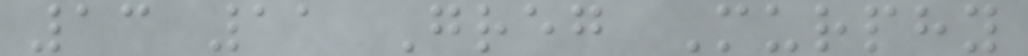13 11 Greg Murphy
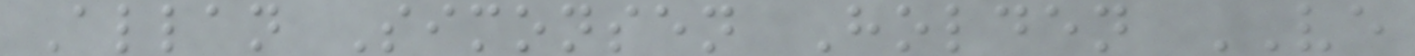Allan Simonsen Holden VE
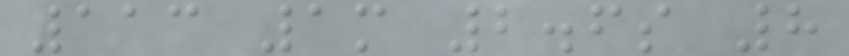113 1m 2.6s 8
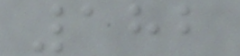182
